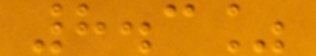8.3%
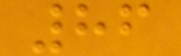86
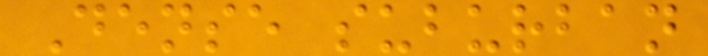Dense suburban
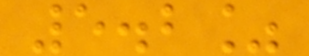5.2%
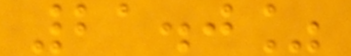21.0%
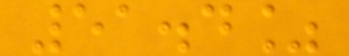51.4%
